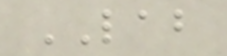LAB
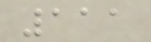111
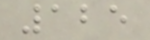125
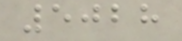5028
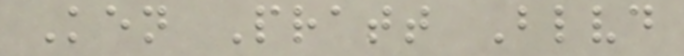Ken Pratt Blvd
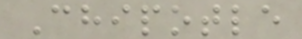Chipotle
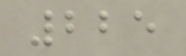225
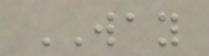WAY
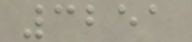3251
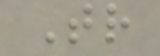Tr
